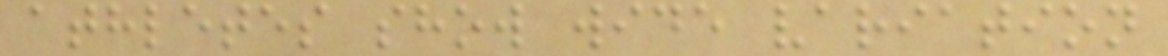athletes show wide variation
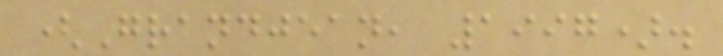(Grandjean, 1997).
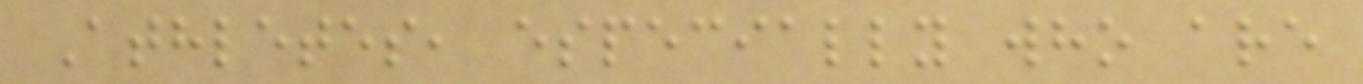Athletes, especially who are
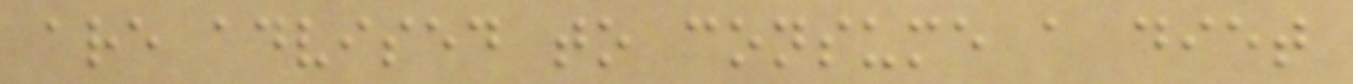are advised to consume a diet
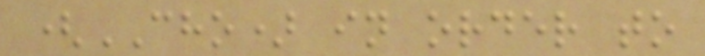(CHO) in order to
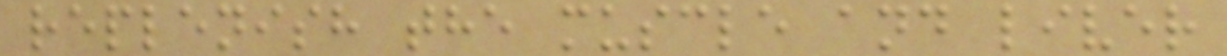replenish the muscle and liver
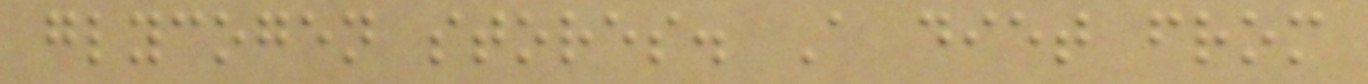glycogen stores. A diet from
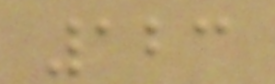123
